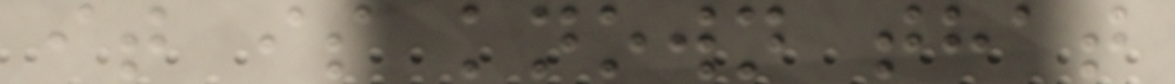it is known that
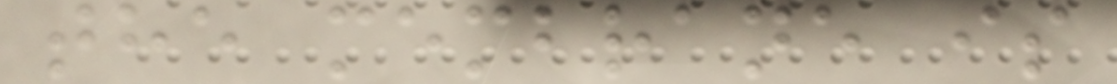the membrane is
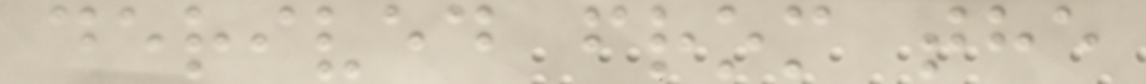derived from the
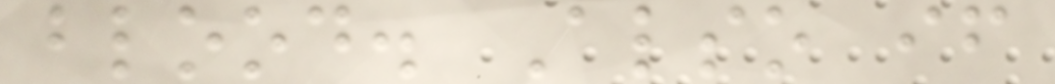blood. Also if
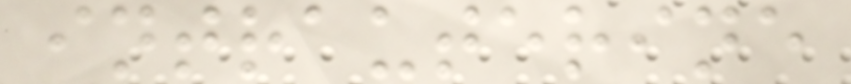intrauterine
